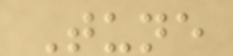Tune
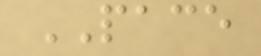PACE
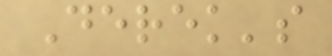Derek's
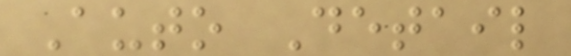Auto Detail
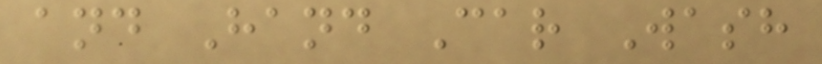and Hand Car Wash
